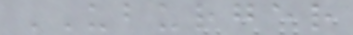UBURGER
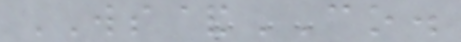WS&CO.
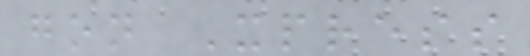gon Xpress
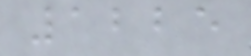1225
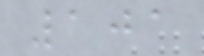101
